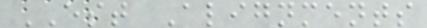EST Alignments
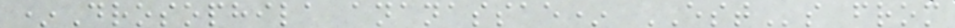*Drosophila ananassae* ESTs from
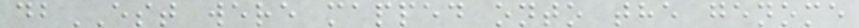dbEST were mapped onto the genome
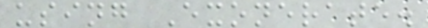using Exonerate.
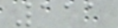111
